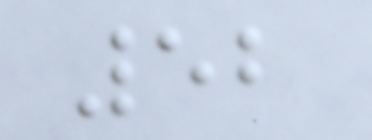52
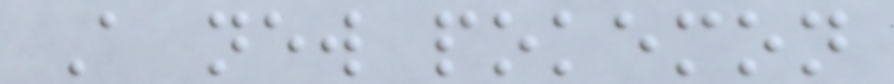A new pokemon
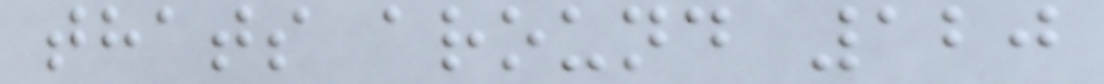thats around 120
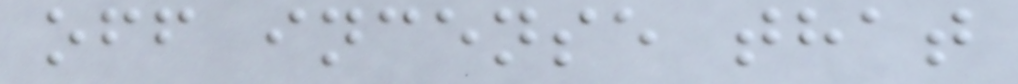off incense that
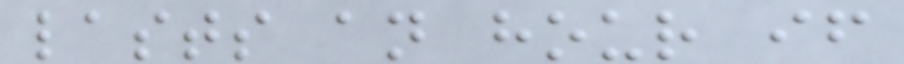lasts an hour if
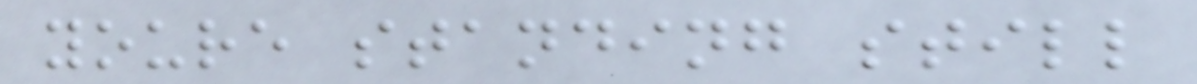youre standing still
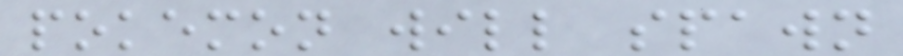pokemon will spawn
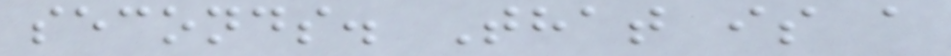seconds. That is a
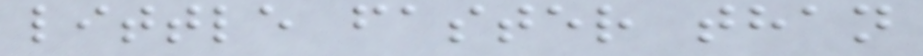little faster than
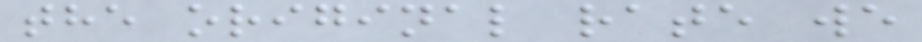the original rate we
